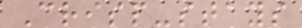Crisp-stays
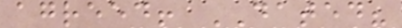agreed! DATED?
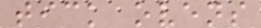tick ovens
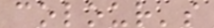colour's
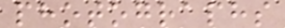photographs
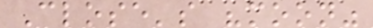Close's "moon"
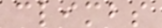climbs
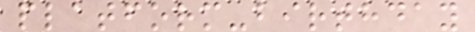platform-birthday
